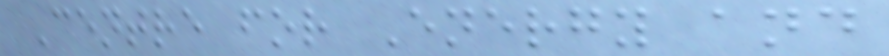Centre for Energy and
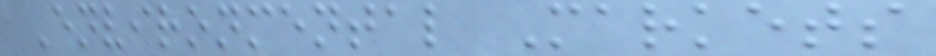Environmental Markets
